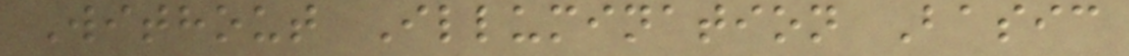Without Illumination Basic
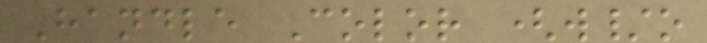Handle Color (w/o
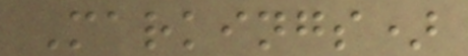Markings)
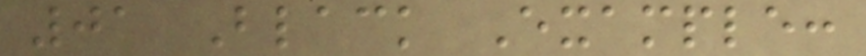01 Black Example:
